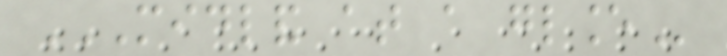MIDLAND AT A GLANCE
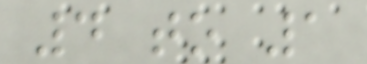4 to 1
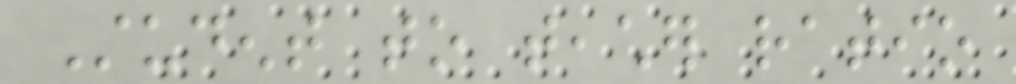Student to teacher ratio
